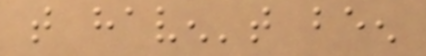that haven't been
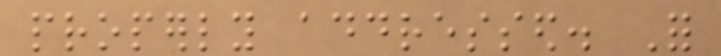properly addressed. For
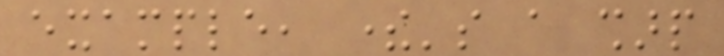example, there's a sharp
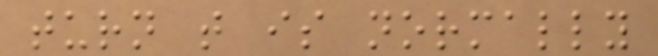turn that is normally
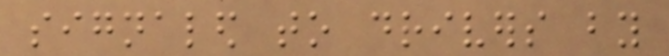signaled to drivers by
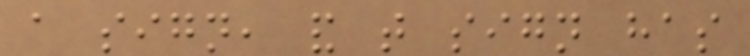a sign, and that sign has
